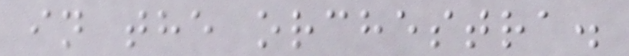in the orchestra.
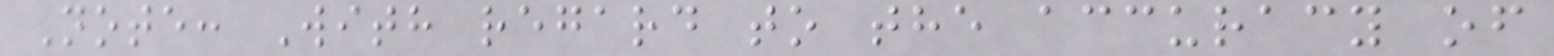Note: With regard to the accuracy of
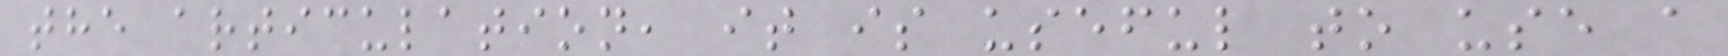the articulation, it is useful to use a
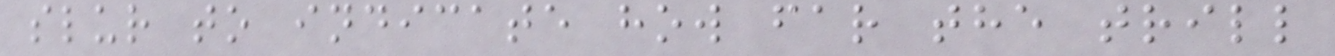slur to indicate how far the trill
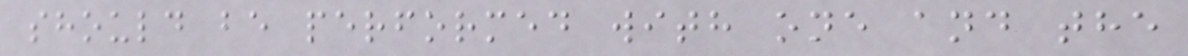should be performed with one and the
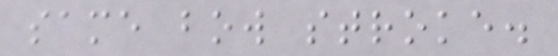same bow stroke.
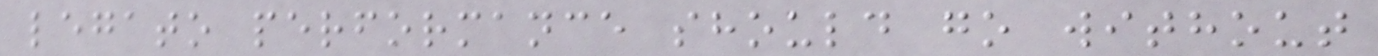legato performance should go without
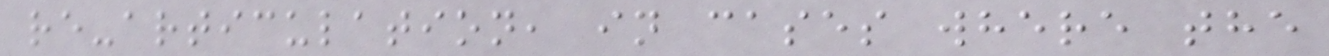re-articulation, in cases where the
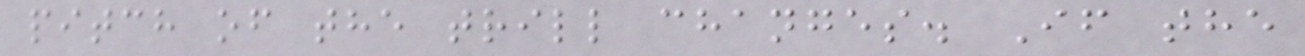pitch of the trill changes. If the
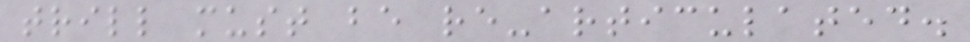trill must be re-articulated.
